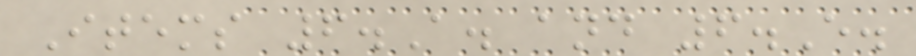Items 6.A. and 6.E.
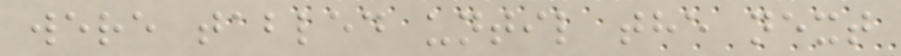were tabled until the next
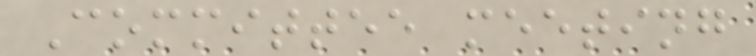Committee meeting
